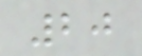20
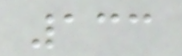133
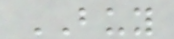BUY
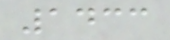1433
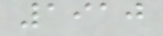1910
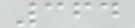364
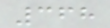368
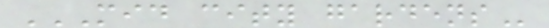MID CITY GARDENS
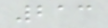213
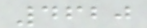4620
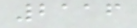2116
